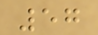57
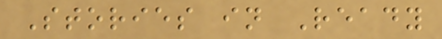Stories in Ready
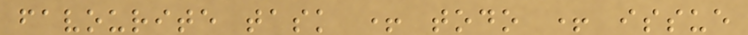favourite task + todo + issue
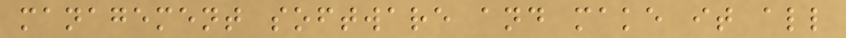management software and make it all
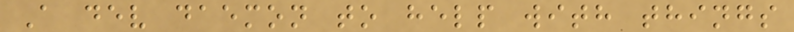A dev daemon to help with things
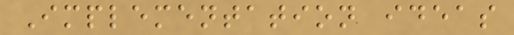Implementation ideas
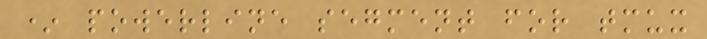* powerline segment for tmux
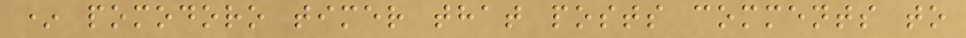* pomodoro timer that posts comments to
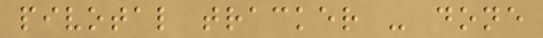pivotal tracker - done
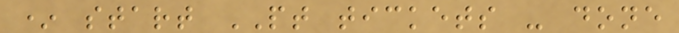* start PT tickets - done
